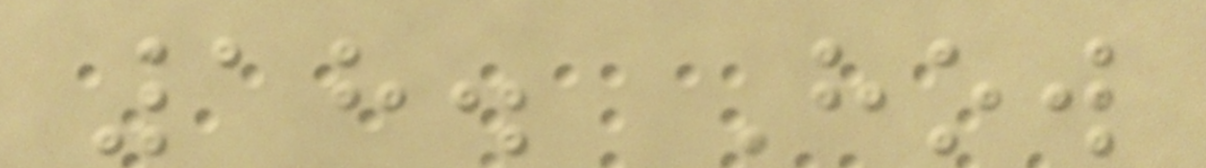18. How
